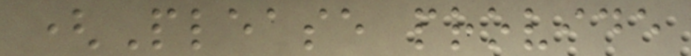(Please provide
